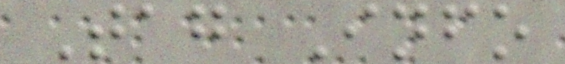Tag Info
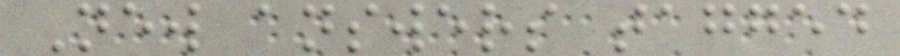New answers tagged
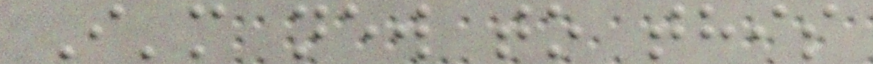I'm new to this
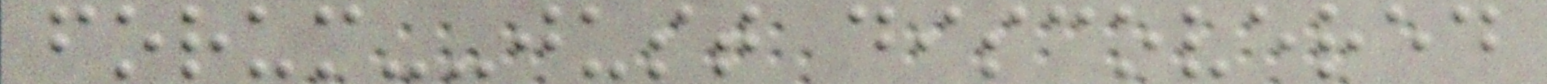forum--just discovered
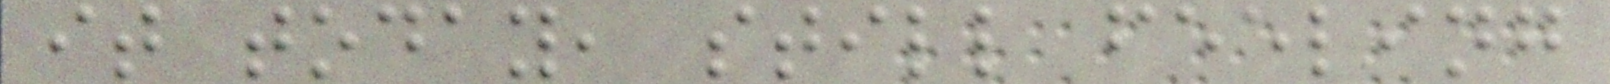it today, still feeling
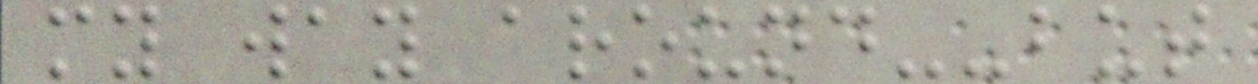my way around--but
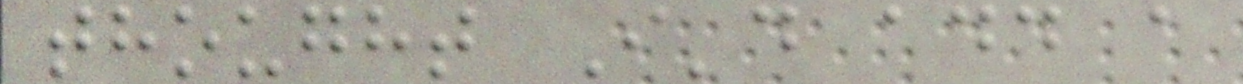thought I'd add a
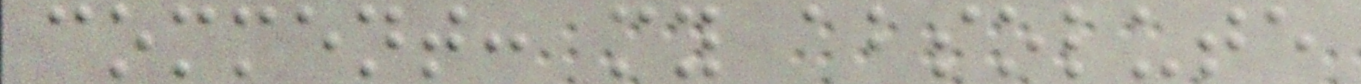comment: my absolute
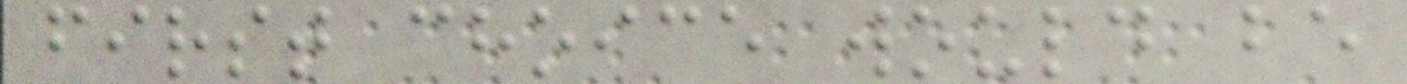first choice would be
